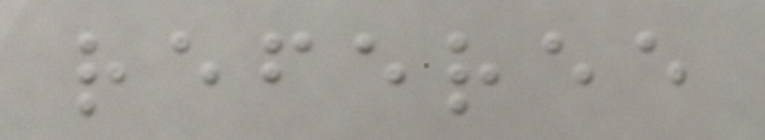referee
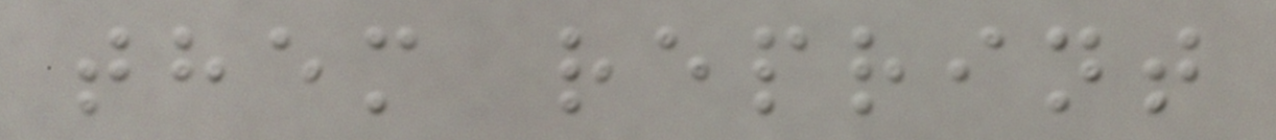them reprint
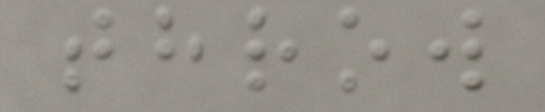throw
